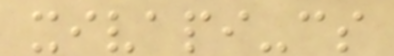xivapi-cs
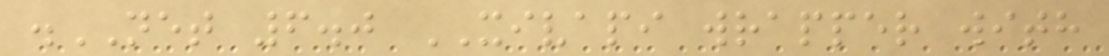.NET 6.0 XIVAPI wrapper with
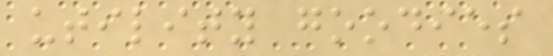utility goodies
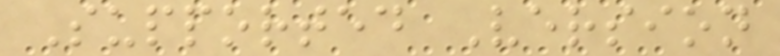Supported Version
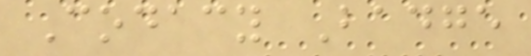Codacy Badge
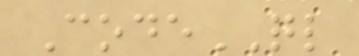CodeQL
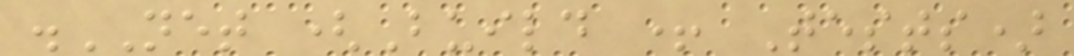.NET (Build + Tests)
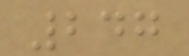247
